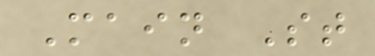Main St
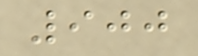900
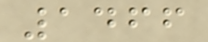1466
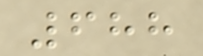688
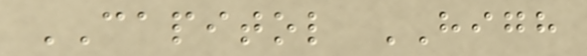CAPITOL HIGH
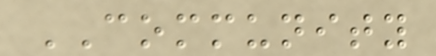COMMUNITY
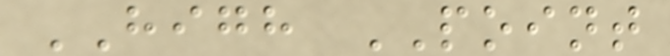HIGH POINT
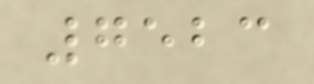7523
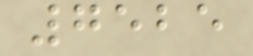7525
